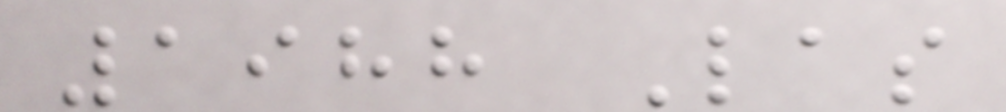1988 Las
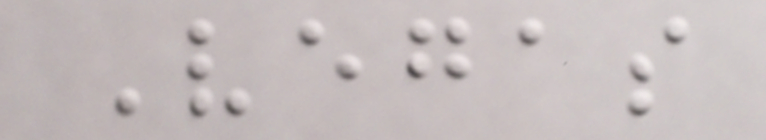Vegas
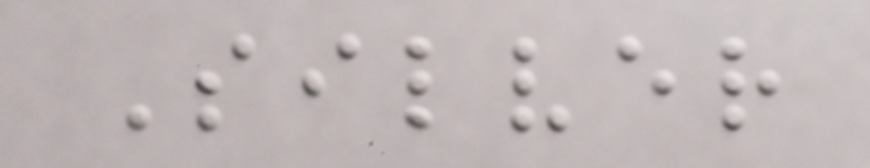Silver
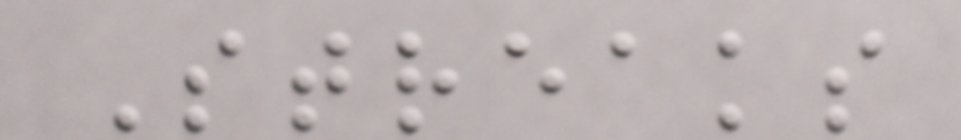Streaks
